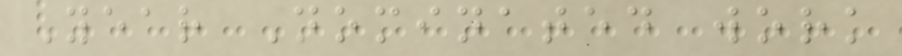Year Nominated work
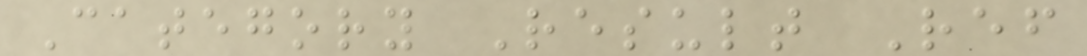Category Result Ref
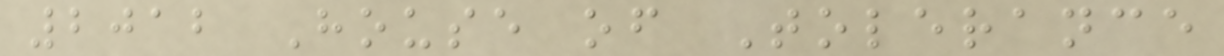2012 House of Tolerance
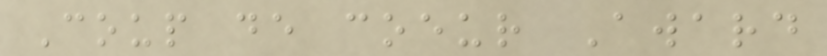Coup de coeur Award
